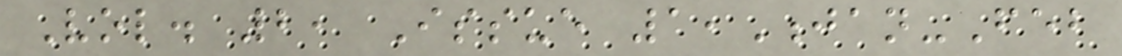Vol. 2, Issue 1,Jan-Feb
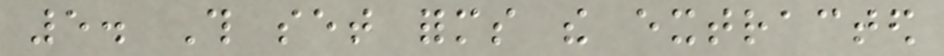5. This set forms the extracted
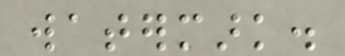watermark.
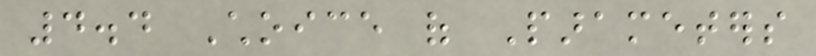4.4 Choice of Parameters
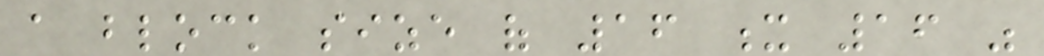a block size of 16 x 16 was
